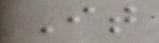It
